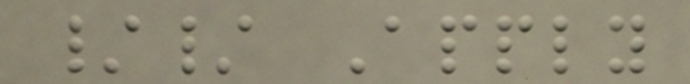// Apply
